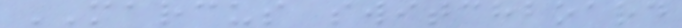MARCUS switchboard
